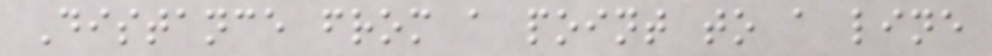Distance from a point to a line
